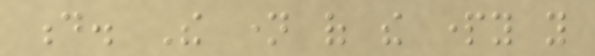d. The name of the party you
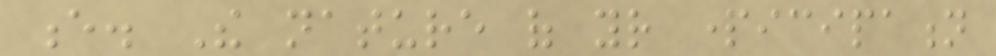e. The nature of your participation
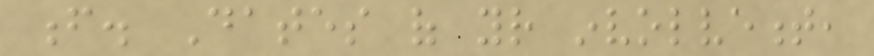f. Dates of your involvement,
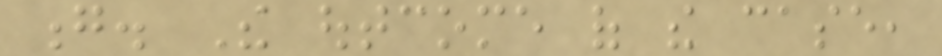g. The outcome of the case,
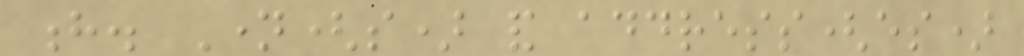h. Name(s) and address(es)
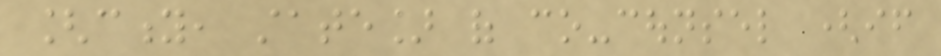[city, state] of co-counsel (if
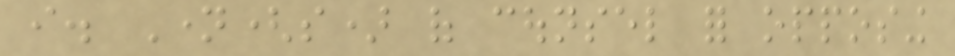i. Name(s) of counsel for opposing
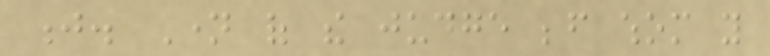j. Name of the judge before whom you
